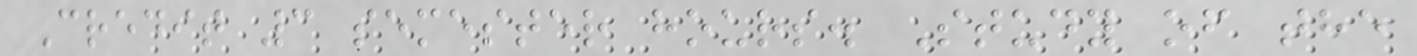Credit 3 semester hours. Study of the
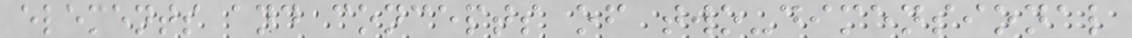elements and concepts of two-dimensional
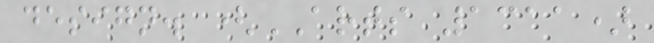design. (ARTS 1311)
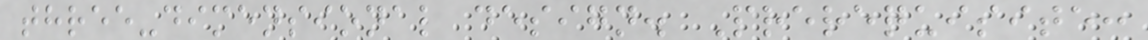three-dimensional design. Prerequisite:
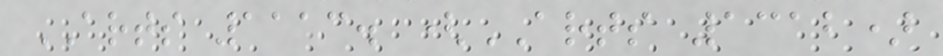ARTS 1113. (ARTS 1312)
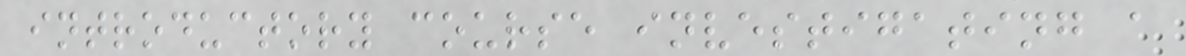introductory course investigating a
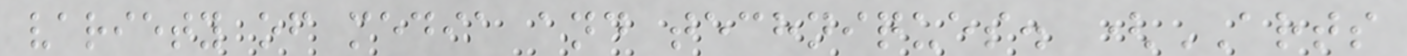variety of media and techniques. (ARTS
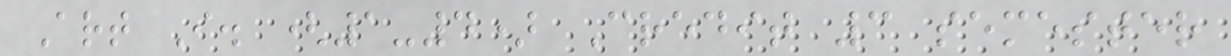Art I. (1-4) Credit 3 semester
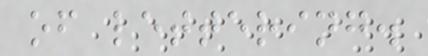of lettering.
